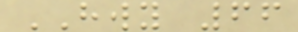HWY 66
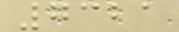7321
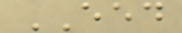EED
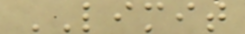LIMIT
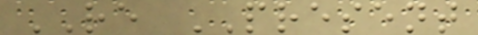RE PRESENT
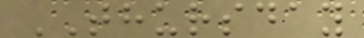THURSDAY
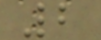2
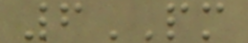6PM
